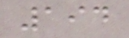194
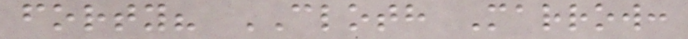forty? CLOTH Marrow:
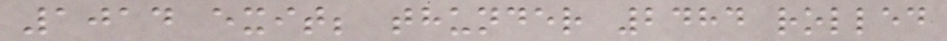1014 exit; thunder 2484 rolled
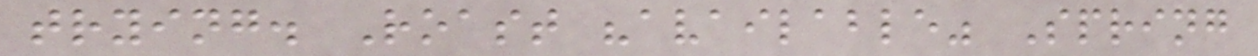trying. Roast "available" Spring
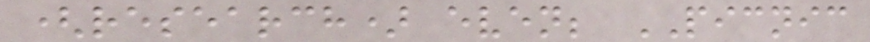(research) even; PICNIC
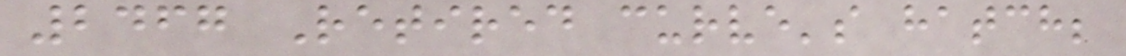2467 Retired curve's hatch;
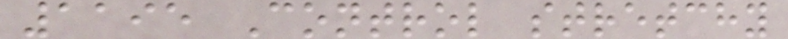1195 Control stretchy
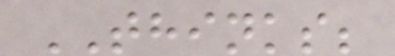THINKS;
